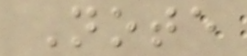Note
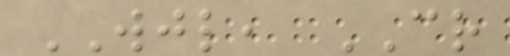WJL, CR
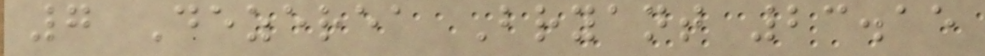7 Dezerea Bryant 23.15
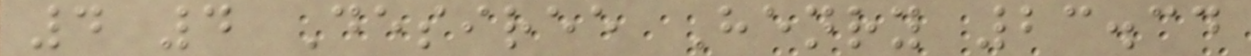4 4 Desiree Henry 23.34
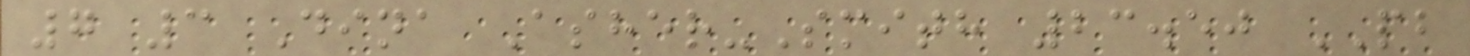7 3 Dina Asher-Smith 23.50 PB
